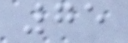75
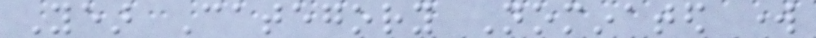Year Category Nominated work
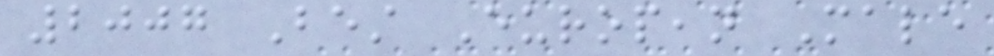2007 Best European Male
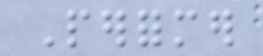Performer
